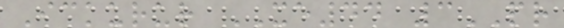Ickurur XE44 3PR
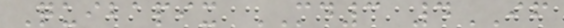Quibapix MD3 4IF
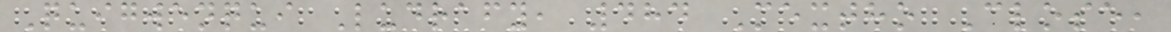Quigwenqui Ludrafy, 484 Mextho Close,
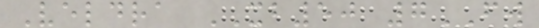Veldra XB50 7FW
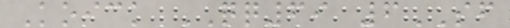Koick QQ69 6SF
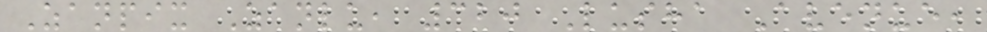Zanpix Zanlu, 320 Lusha Avenue,
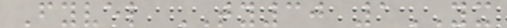Fyvel TY30 1YX
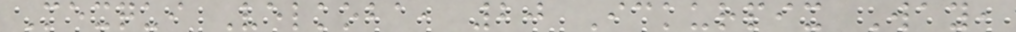Mexqui Velkoba, 20 Ickurpix Way,
